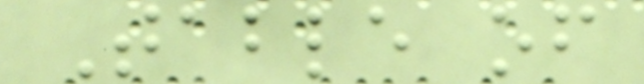Table of
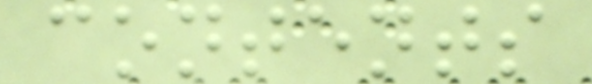contents
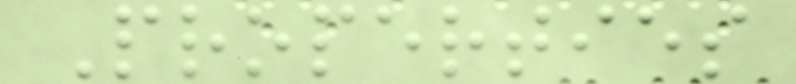Properties
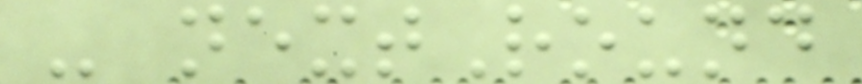- nextRound
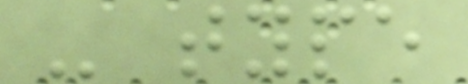- type
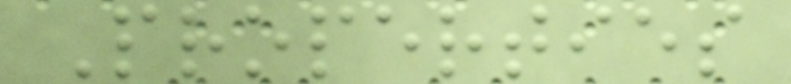Properties
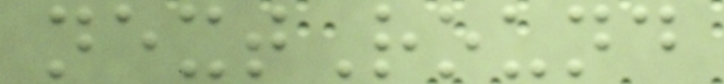nextRound
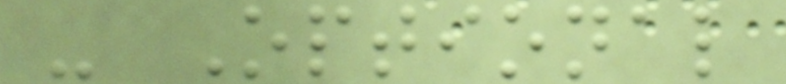- Optional
